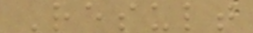Result
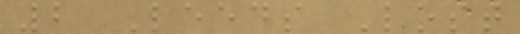2 Leeds Lost
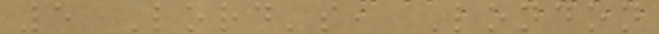5 Lord's, London
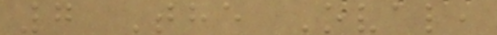7 The Oval,
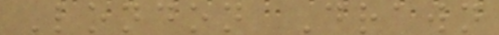London Drawn
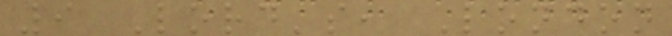9 Lord's, London
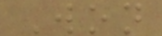Won
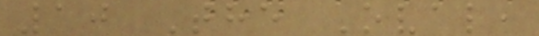10 The Oval,
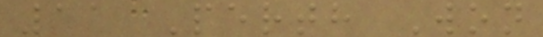11 Perth Won
